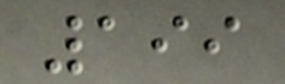199
